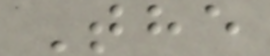The
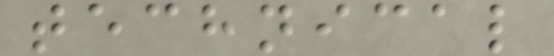technical
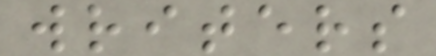writers
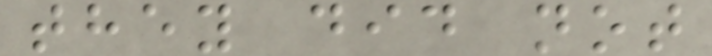they did not
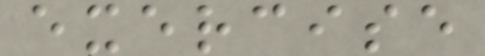exercise
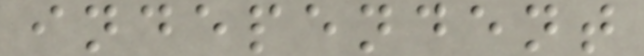independent
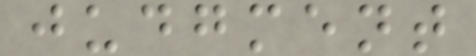judgment
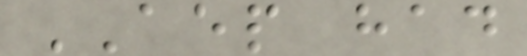AEP had
